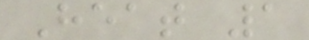Heat 1
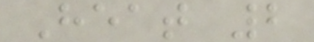Heat 2
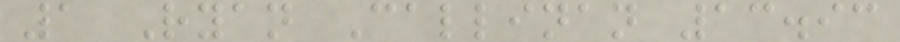1 Ryan Callinan 13.93
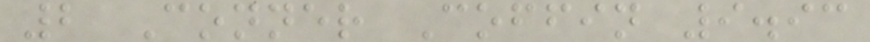2 Conner Coffin 9.93
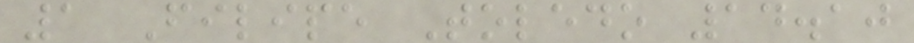1 Filipe Toledo 14.10
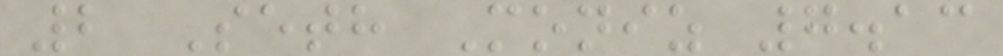2 Seth Moniz 7.13
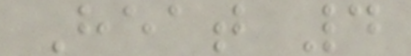Heat 4
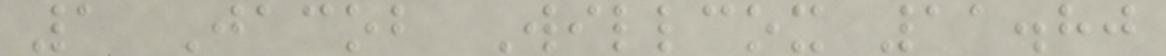1 Jacob Willcox 11.80
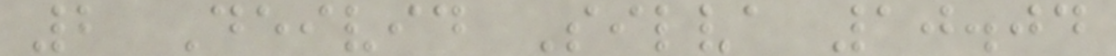2 Deivid Silva 10.04
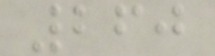260
